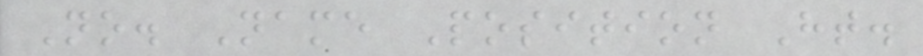No. Name Position Ht.
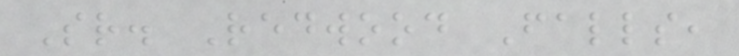Sr. Redwood Falls,
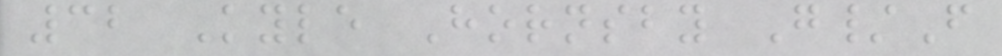32 Kyle Hornsby G/F
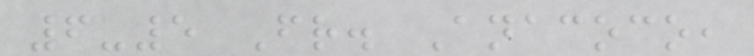6-5 Fr. Anacoco,
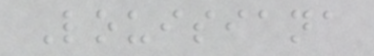Louisiana
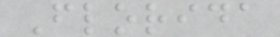Florida
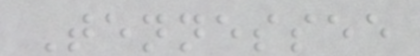Tennessee
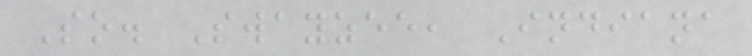So. Swayzee, Indiana
